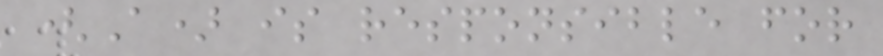(A) is responsible for
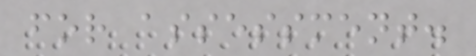for assessment.
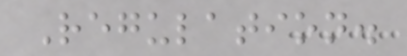Regulation.
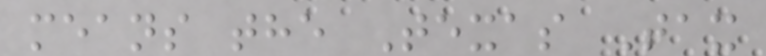means the Texas Tax
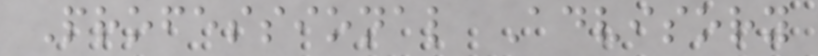Professional Advisory
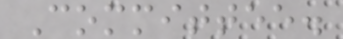Committee.
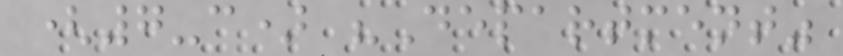(7-c) "Department"
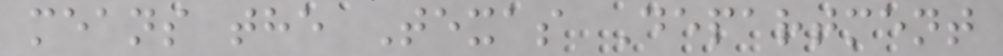means the Texas Department
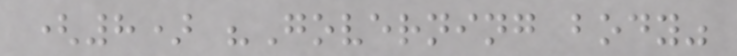(8) "Governing body"
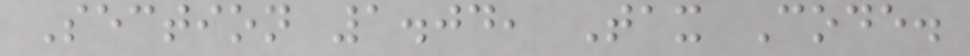Section 1.04, Tax Code.
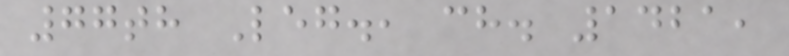77th Leg., ch. 1421,
